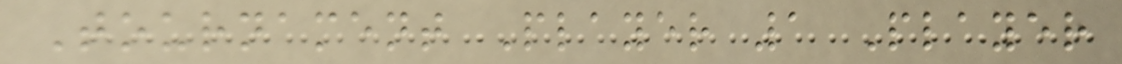Tournament Player 1 Player
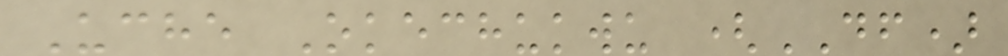Uche Okechukwu (DF)
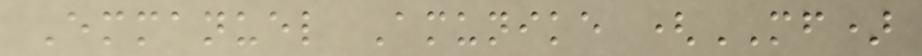Emmanuel Amunike (MF)
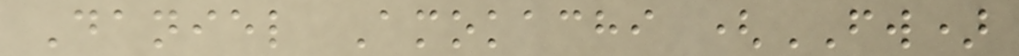Daniel Amokachi (FW)
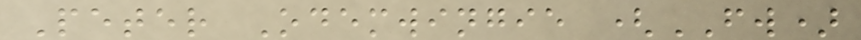Peter Odemwingie (FW)
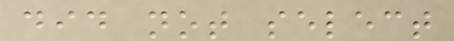did not select
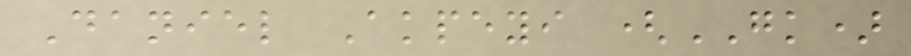Daniel Akpeyi (GK)
